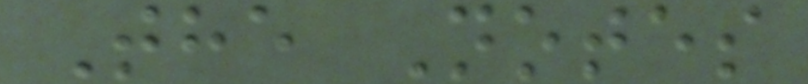The Notes
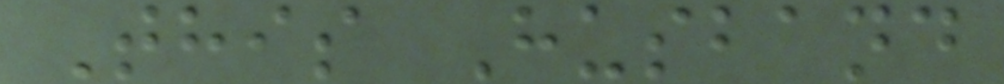This Husband
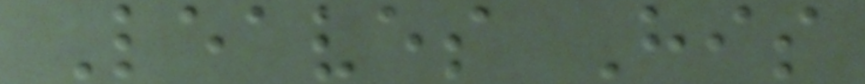Leaves His
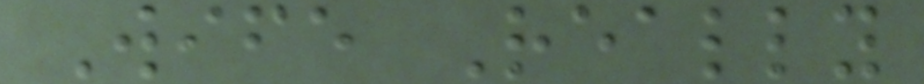Wife Really
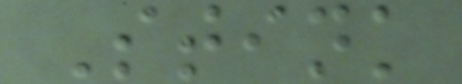Stink
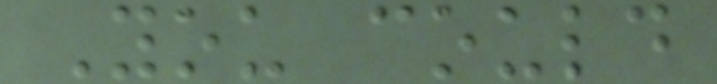You could
